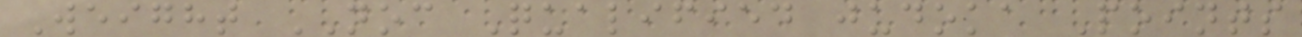Weight NOC Qualified judoka Points
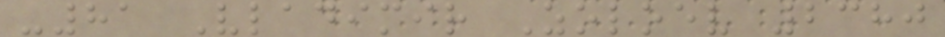-81 Vladimir Zoloev 2380
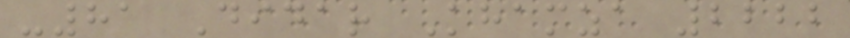-81 Didar Khamza 2222
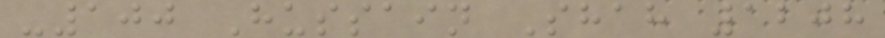-100 Hussain Shah 1208
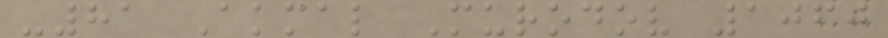-81 Akmal Murodov 1060
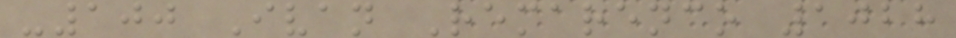-100 Ivan Remarenco 1028
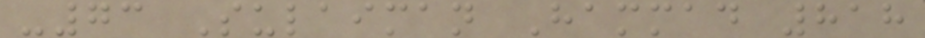-73 Sulaiman Hammad 818
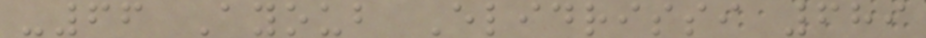-66 Ayoub Elidrissi 689
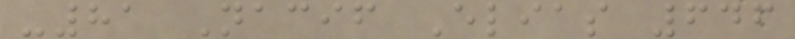-81 Nacif Elias 646
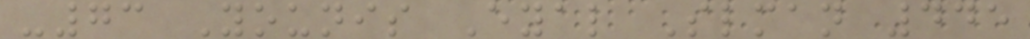-73 Younis Eyal Slman 445
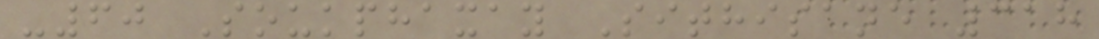-60 Soukphaxay Sithisane 318
